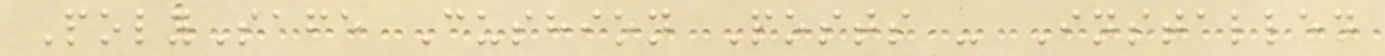PolySafe Cushion Posts - Installed
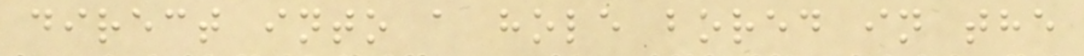direct into a hole bored in the
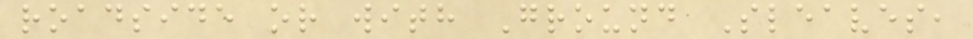roadside or with Ground Sleaves,
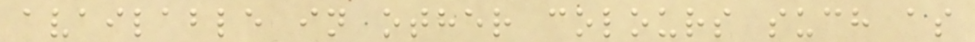available in other colours such as
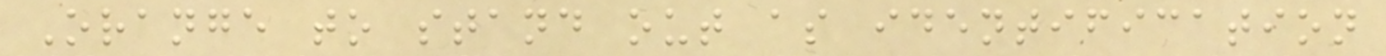Orange to stand out as identification
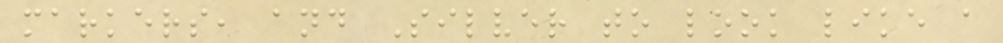markers, and Silver to look like a
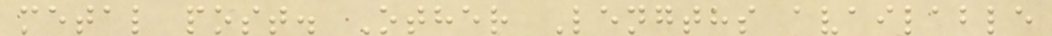metal post. Other Lengths available
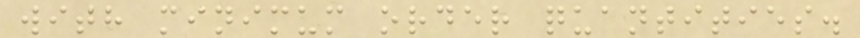with minimum order quantities.
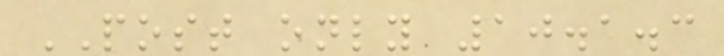POST only 10.1.3
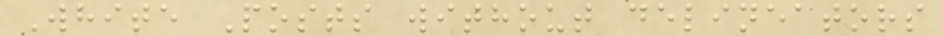White Posts without delineators
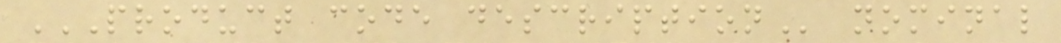PRODUCT CODE DESCRIPTION nominal
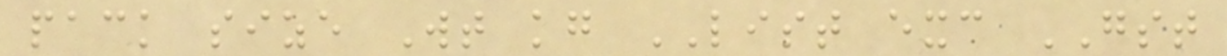pack size Wt kg LIST exc GST
